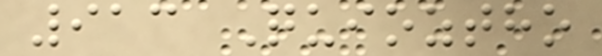913 Quioztho
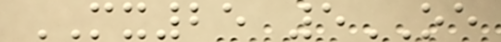MX25 5OE
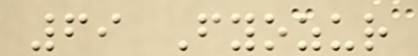69 Fyozur
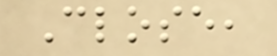Close,
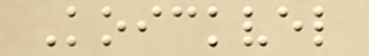Koickvel
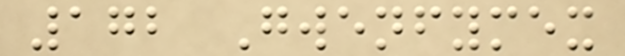172 Gwenfymex
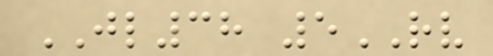JL38 5RV
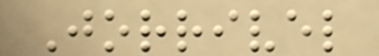Jorrivel
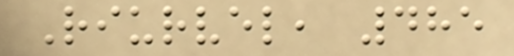Riurvel, 485
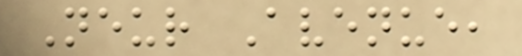Neur Avenue,
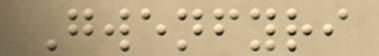Gwenfyri
